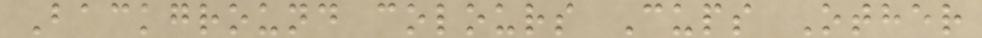Background colours Cups Other
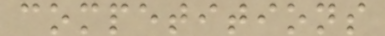competitions
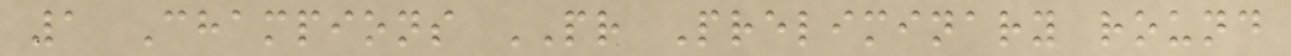1 Champions PR Preliminary round
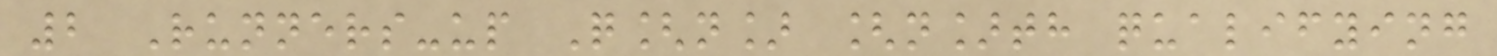2 Runners-up Q[n] [n]th qualifying
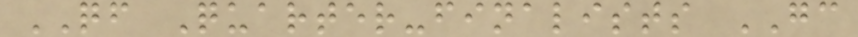QF Quarter-finalists GC
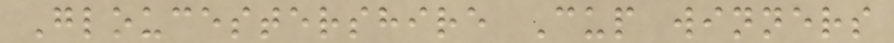Gloucestershire Cup winners
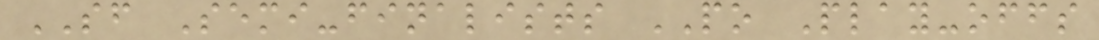SF Semi-finalists PO Play-offs
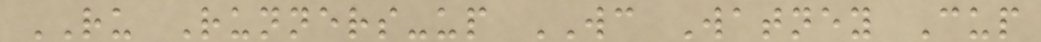RU Runners-up WC Watney Cup
